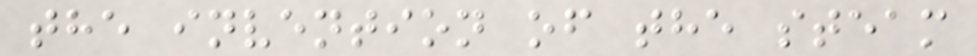the invention of the steam
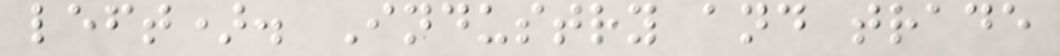left). Industry and trade
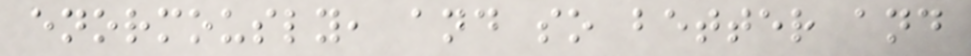enormously, and so better and
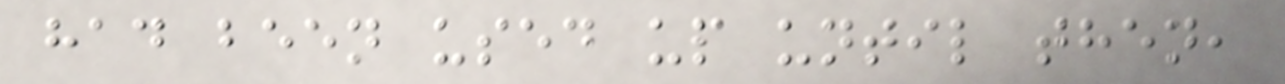had been used up until then,
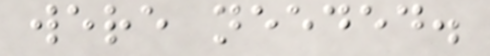were needed.
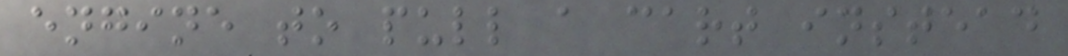engine to pull a cart instead
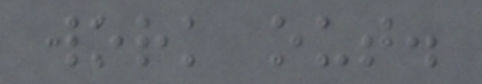work out.
